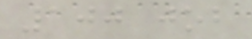100 job
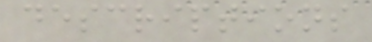descriptions
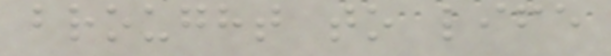brought to life
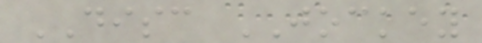DISC JOCKEY
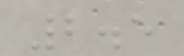2.5
